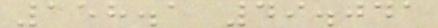158.1 49.041
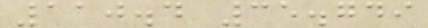110.4 35.749
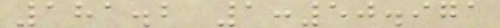181.2 1:50.971
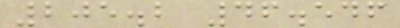205.2 46.546
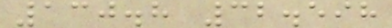130.8 32.598
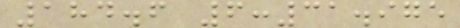184.6 6:31.975
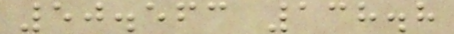50.563 138.8
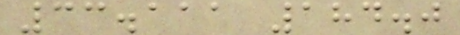33.111 184.0
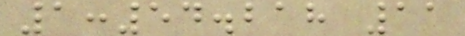1:54.218 11
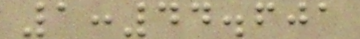1:44.601
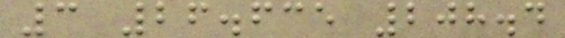3 26.635 208.4
